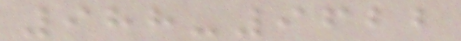988-9622
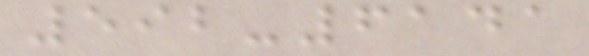592-6141
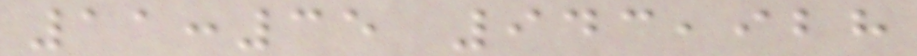11:35 943,928
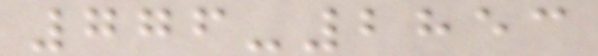776-2853
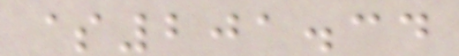$201.34
